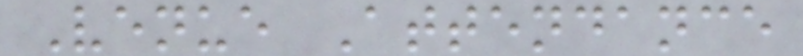Venue Attendance
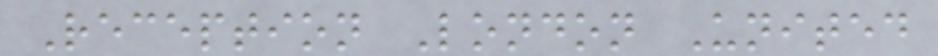Reception London United
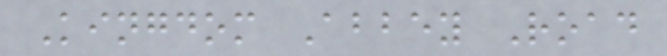Kingdom Abbey Road
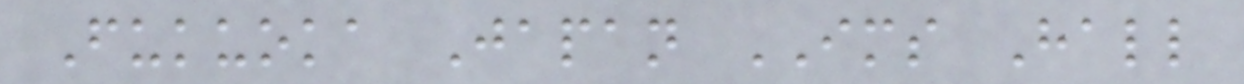Fukuoka Japan IMS Hall
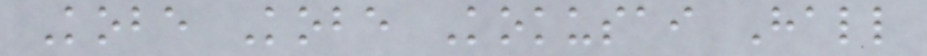Kobe Kobe Kokusai Hall
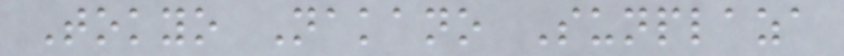Tokyo Nakano Sunplaza
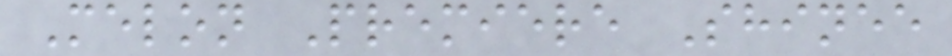Melon Premiere Shinee
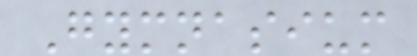Gymnasium
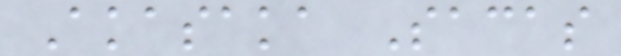Akasaka Sacas
